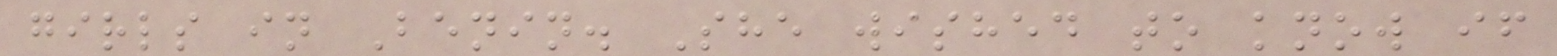girls in Benin. She wished to know if
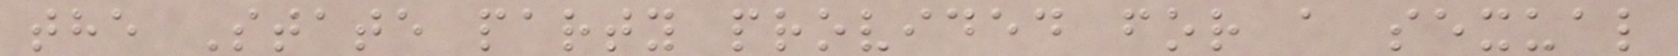the State party provided for a sexual
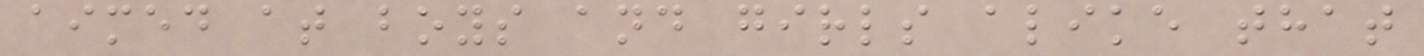aimed at boys and girls alike that
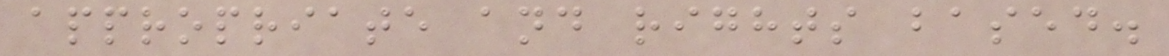appropriate and rights based.
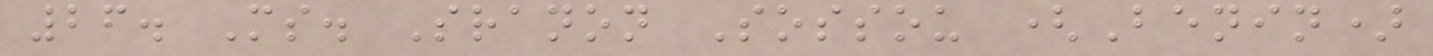26. Ms. Sranon Sossou (Benin)
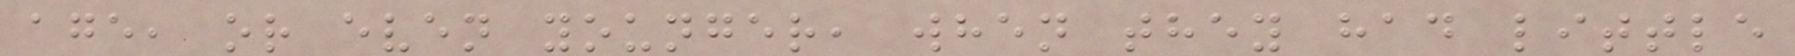age, or even younger, when they had little
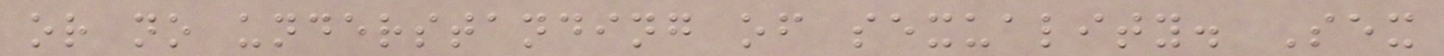or no understanding of sexuality. Sex
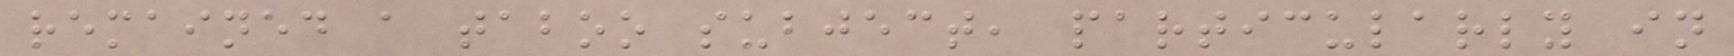remained a taboo subject, particularly in
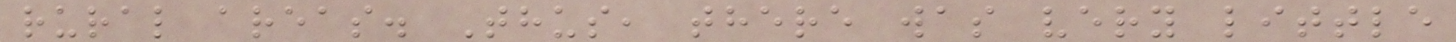rural areas. Thus, there was very little
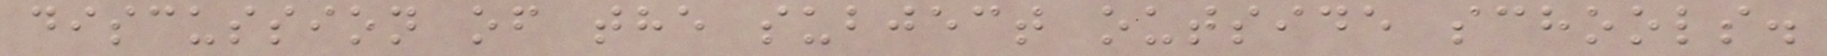discussion of the subject outside schools.
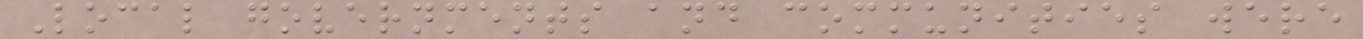Local governments and communities were
